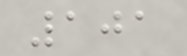101
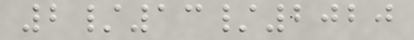2/13/2020
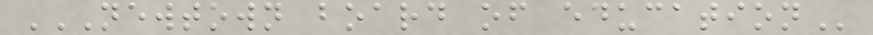NEWTOWN BOARD OF EDUCATION
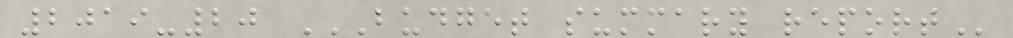2019-20 BUDGET SUMMARY REPORT
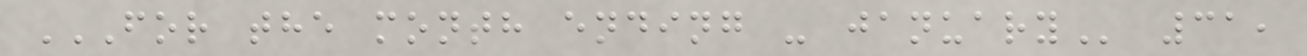FOR THE MONTH ENDING - JANUARY 31,
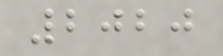2020
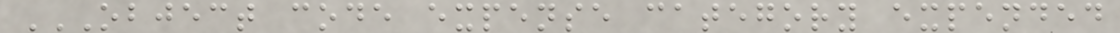OBJECT CODE EXPENSE CATEGORY EXPENDED
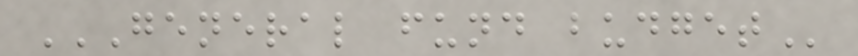GENERAL FUND BUDGET
